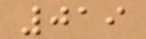019
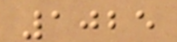1025
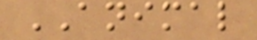ANIMAL
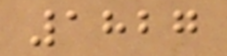1827
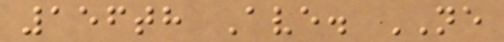156th Ave. NE
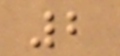2
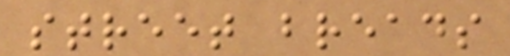street breads
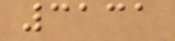3131
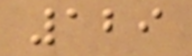129
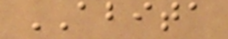ABITA
